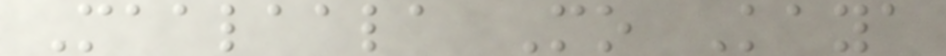Maalaala Mo Kaya
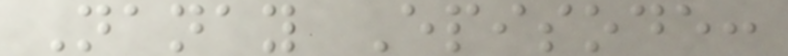Nanay Episode:
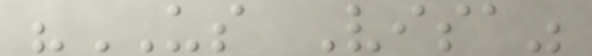"US Visa"
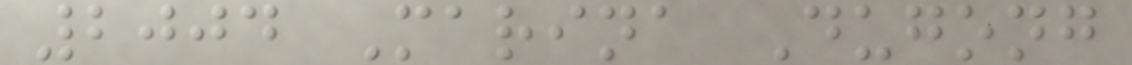2004 Marina Dugong
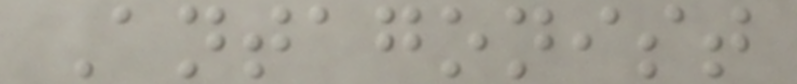Antagonist
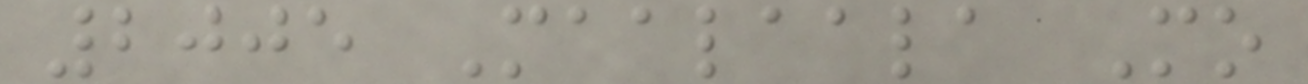2005 Maalaala Mo
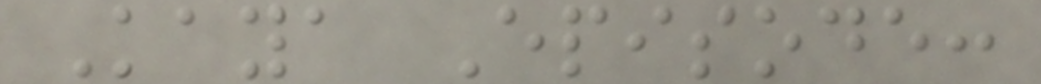Kaya Episode:
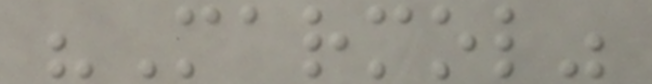"Marmol"
